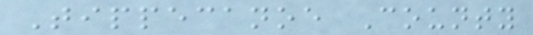Tippecanoe County
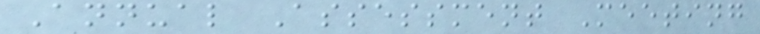Annual Assessment Meeting
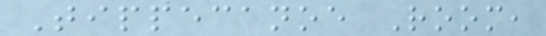Tippecanoe Room,
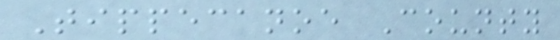Tippecanoe County
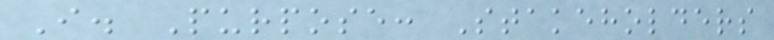I. Purpose: Stakeholders
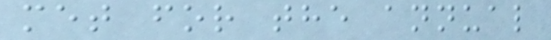met for the annual
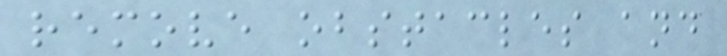remove obstacles and
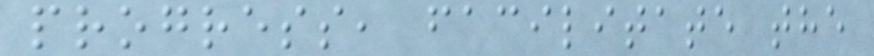progress, facilitate the
